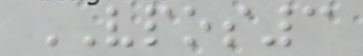VPOS3
